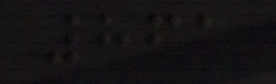861
